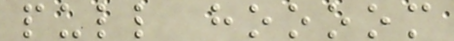pull hoooom
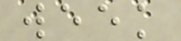week
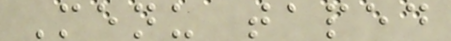Menu taped
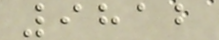9812
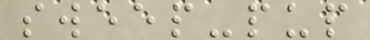sweep-pup
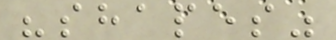"shapes"
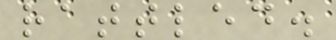rattled.
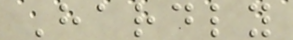Hardly
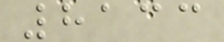8133
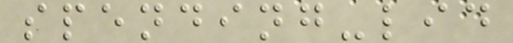spending-lid
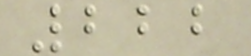222
